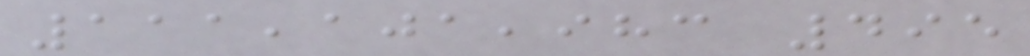111,101,983 495
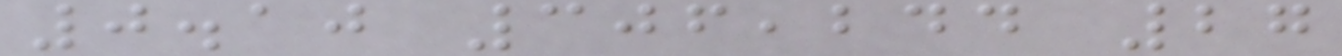0.10 306,244 27
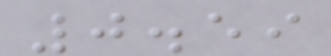0.59
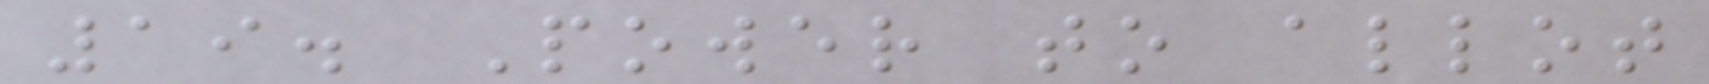19. Power to allot
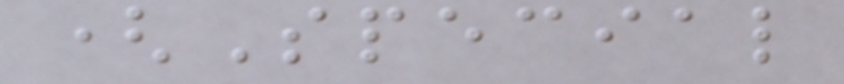(Special
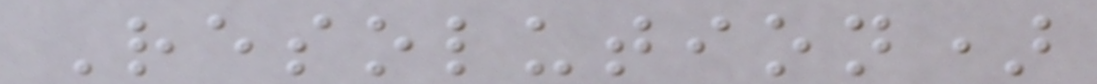Resolution)
